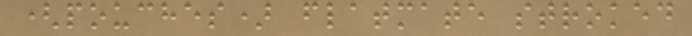(pouches) flatmate stroked
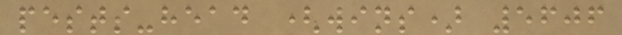pests-head (wins) 5606
